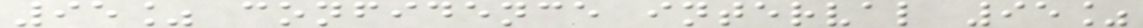95% confidence interval 95%
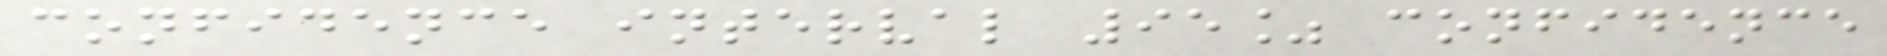confidence interval 95% confidence
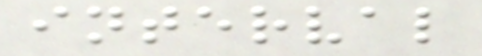interval
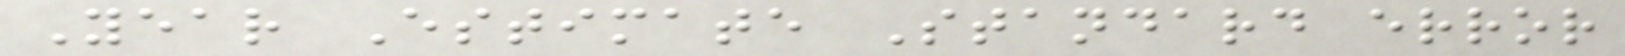Year Estimate Standard error
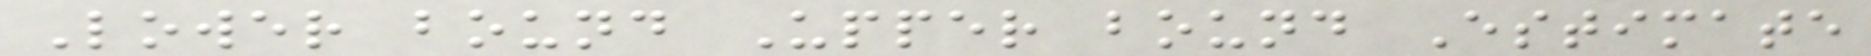Lower bound Upper bound Estimate
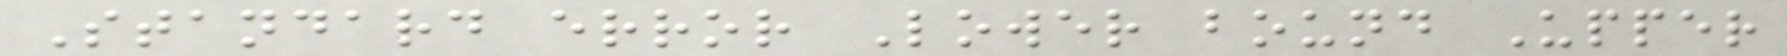Standard error Lower bound Upper
